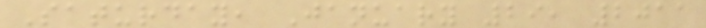Saturday, January 29, 2011
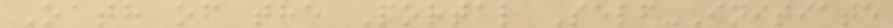Oath of the Portal Self-Initiate
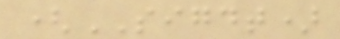(SIGDT)
